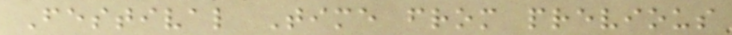Festival Time from previous
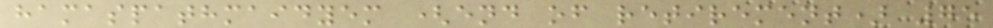hamaspathmaidyem (end of retirement) 75
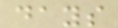days
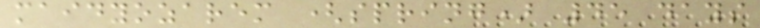maidyozarem (spring) 45 days
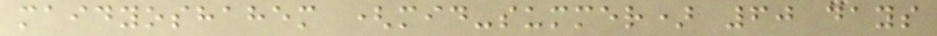maidyoshahem (mid-summer) 60 days
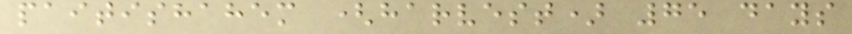paitishahem (harvest) 75 days
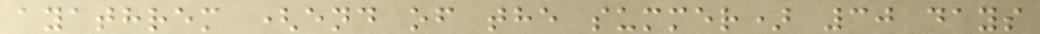ayathrem (end of the summer) 30 days
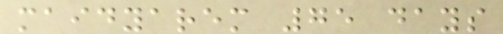maidyarem 75 days
